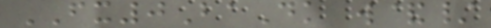FX0BaDk w&/
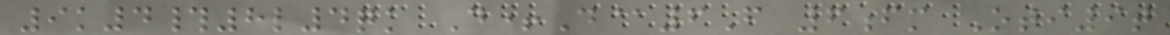9k4#8l4qk D+D@6F 6fm Oti9t
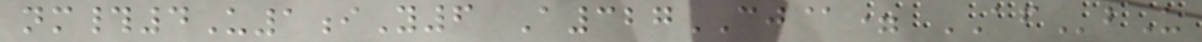nm#4U1iY6 A327CJ@= AFbU
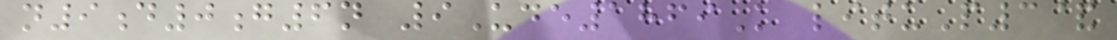n9d0g6n 9Ude1869K lituP3&
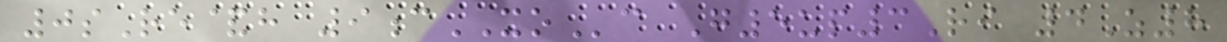0sRe&h 9cXOc G5up3Ri 4Z8
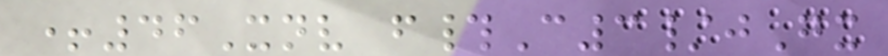+46Xnv f#C3/jGx
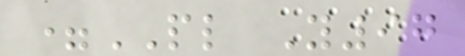=PL Y97
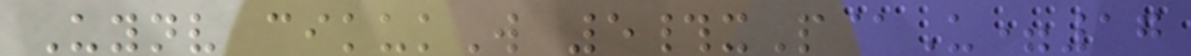Uynv cikukW 5#xP@U=17
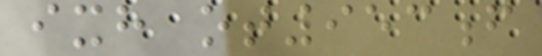ixh ot953f
